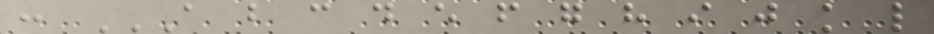: A B C D E F G H I J K L
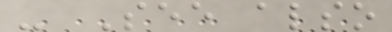- See also
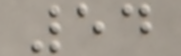54
